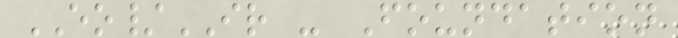EO/IR - Foundation
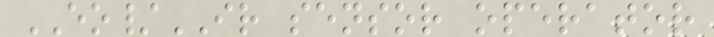EO/IR sensor operator
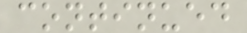continued
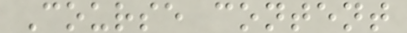Course content
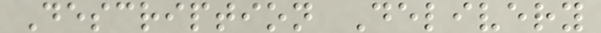Description Delivery
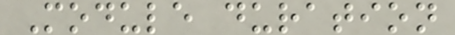Module duration
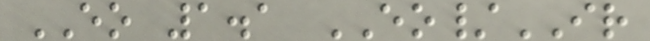EO 1.1 EO/IR
